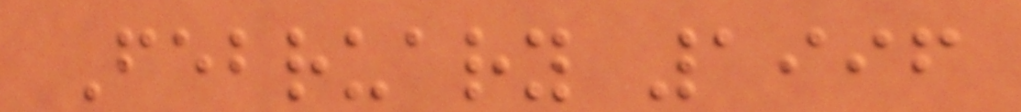February 1996
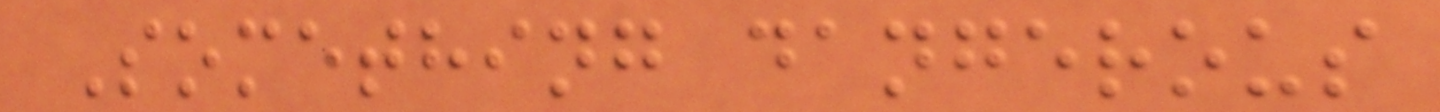Something dangerous
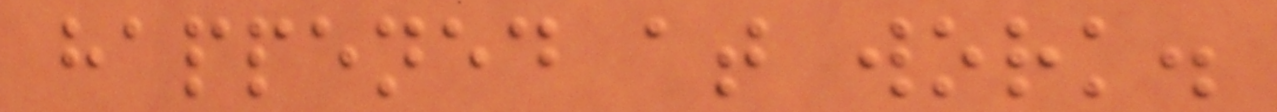happened at work.
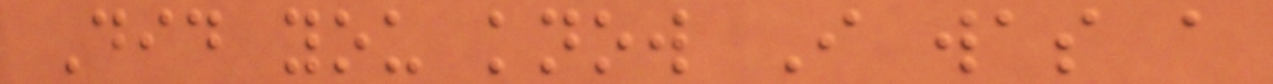Did you know I was a
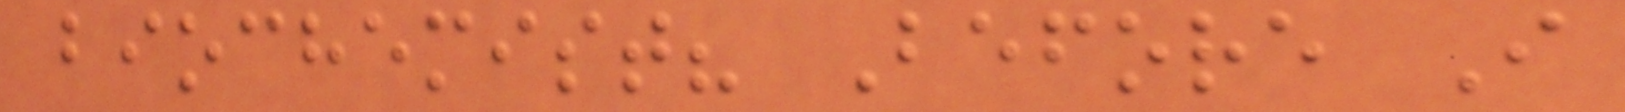biochemist? Before I
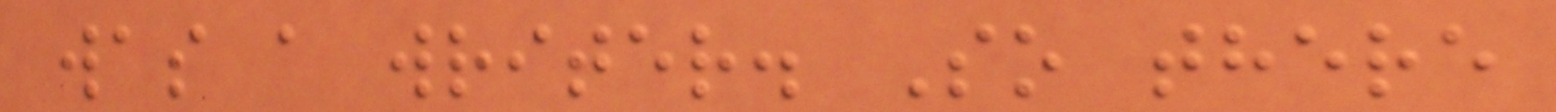was a writer. So there
